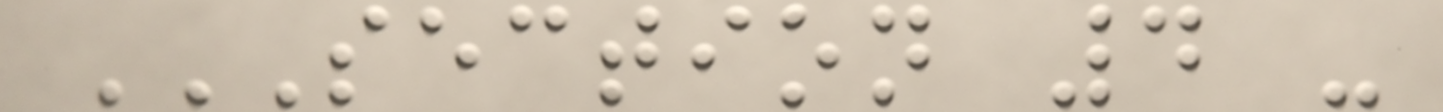SECTION 4 -
